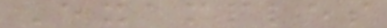Examples
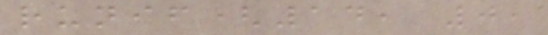runif(14, 0,
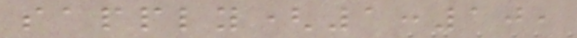sapply(1:10,
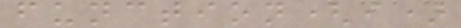function(i)
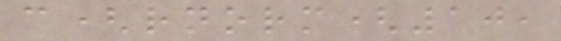c(rnorm(10,
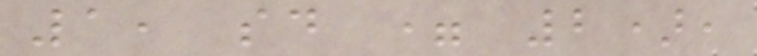1, sd = 2),
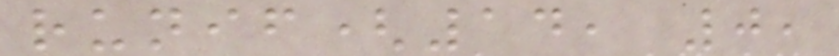runif(14, 0,
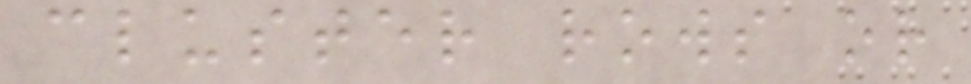cluster rows or
